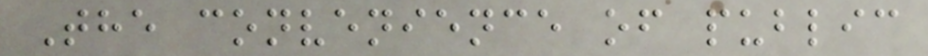The convenience of public
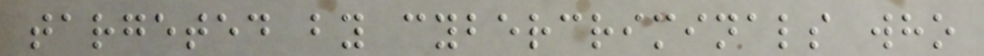targeted by cybercriminals who
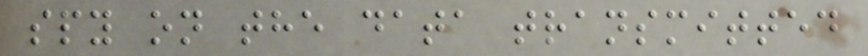spy on the data transmitted
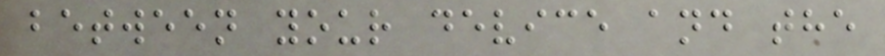between your device and the
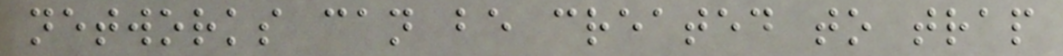networks can be created to trap
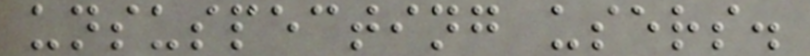unsuspecting users.
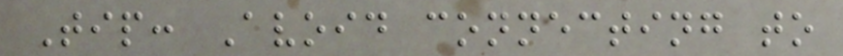Tip: Avoid connecting to
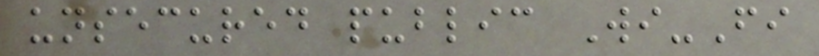unsecured public Wi-Fi
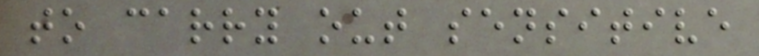to carry out sensitive
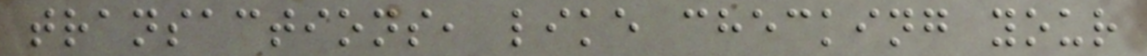transactions, like checking your
